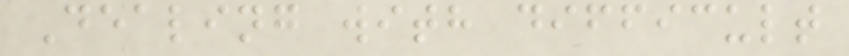Dealing with difficult
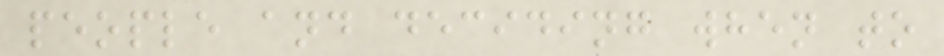people and deciding when to
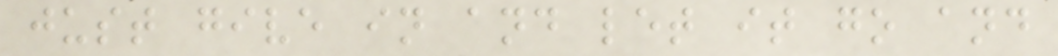just give in and let it go and
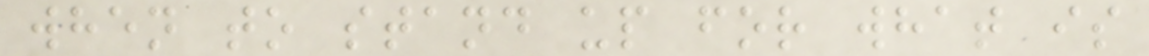when to stand up for what is
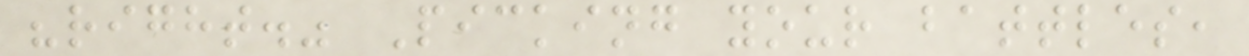"right." Picking your battles,
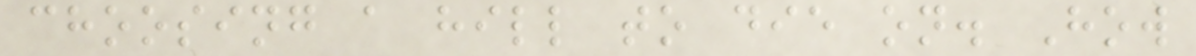choosing a hill to die on. How
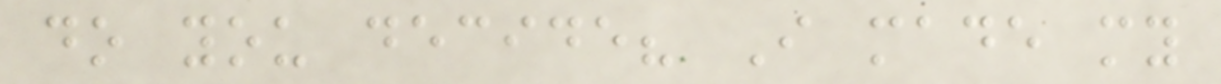do you decide? I made my
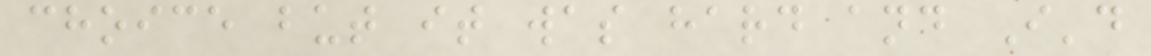choice but it was hard and I'd
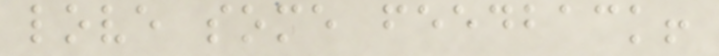love some feedback!
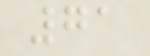71
